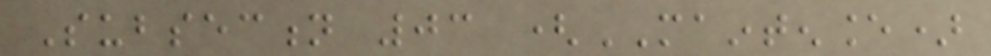Subsection 03 (MAINTENANCE)
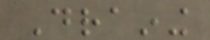Draining
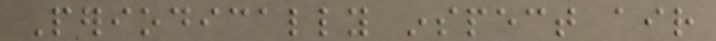Periodically inspect air
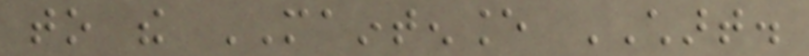to the MAINTENANCE CHART.
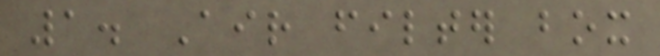1. Air filter box
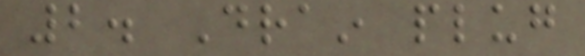2. Drain plug
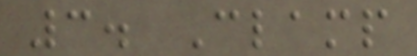3. Clamp
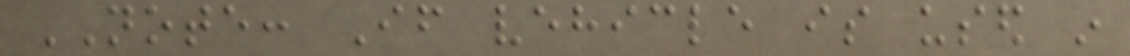NOTE: If vehicle is used in
